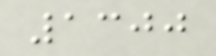1300
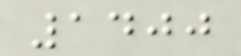1400
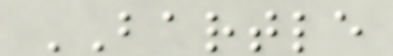BARTLE
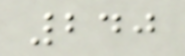240
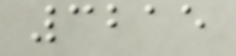3215
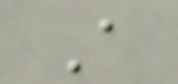A
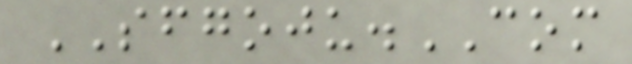SFGOJU.COM
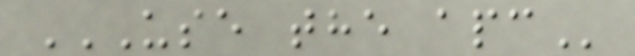USE THE APC
